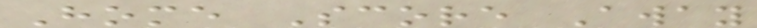Home Score Away
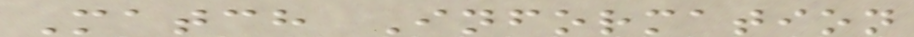Match Information
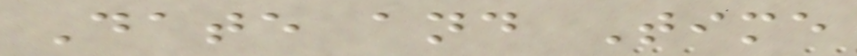Date and Time
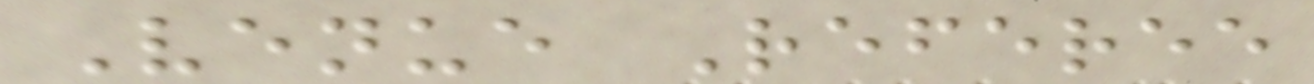Venue Referee
